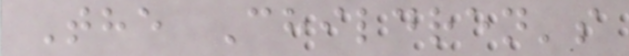The Children's
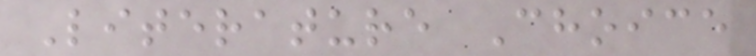Literature Choice
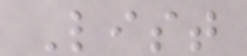List
